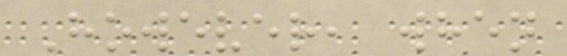However, when
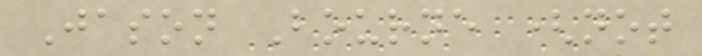Jason Bourne (not
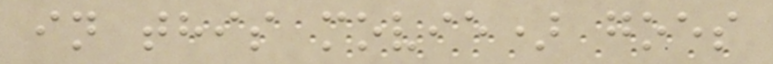in this movie) goes
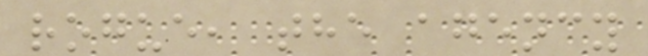rogue, the agency
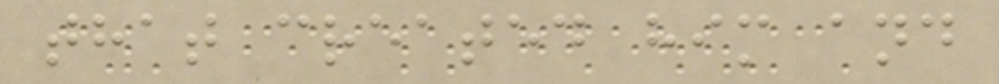that created him and
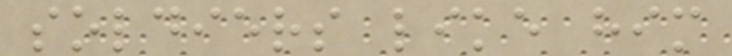soldiers like him
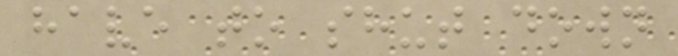have to shut down
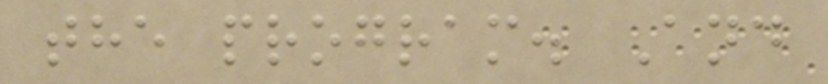the program. And
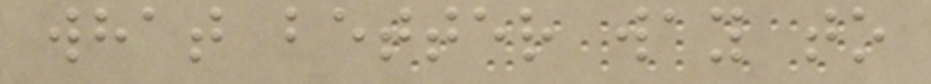what better way to
